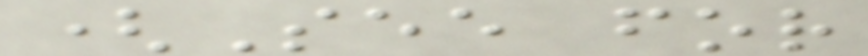(See for
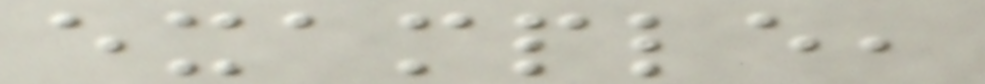example,
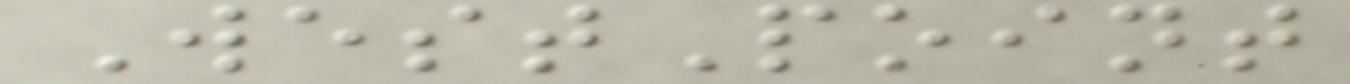WestPoint
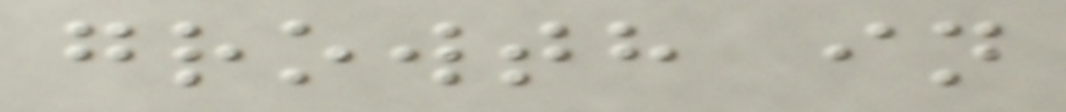growth in
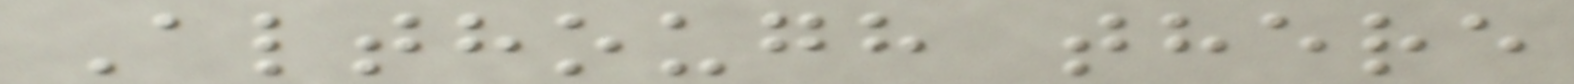Although there
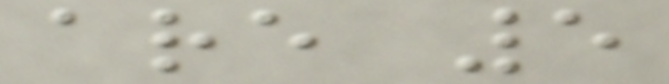are 5
